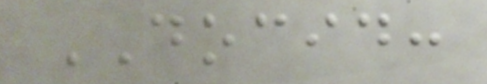DOCID:
